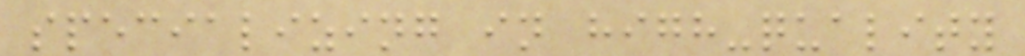specializing in high-quality
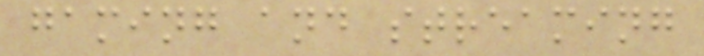gaming and streaming
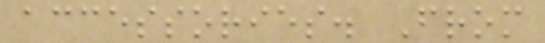accessories. From
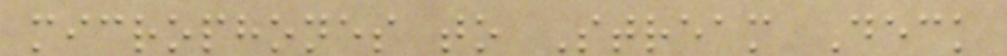microphones to Stream Deck
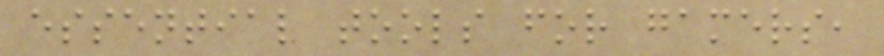essential tools for gamers,
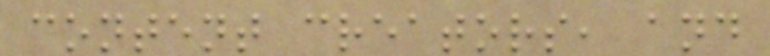content creators, and
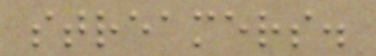streamers.
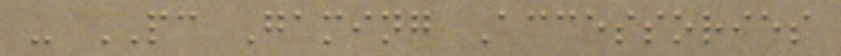- PC Gaming Accessories
